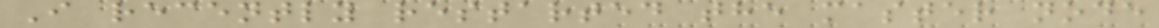I recently restarted the master node
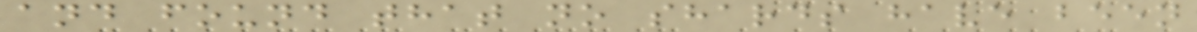and found that no shards have been
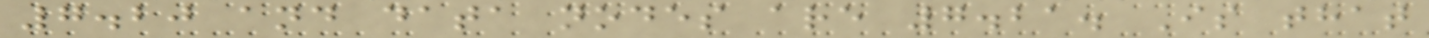7.20 and data nodes are 7.21. Is that
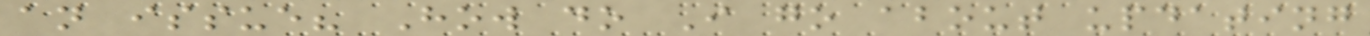an issue? How do I go about updating
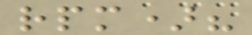rpm)?
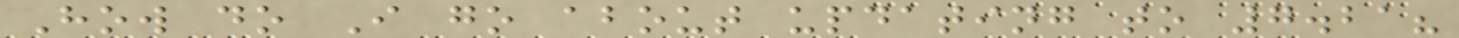How do I go about updating to 7.21?
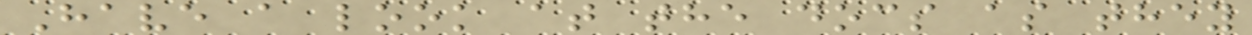Have a look at the docs as they
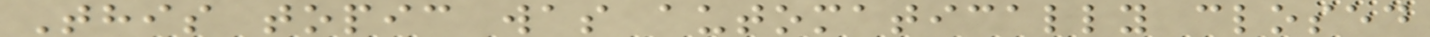This topic was automatically closed
